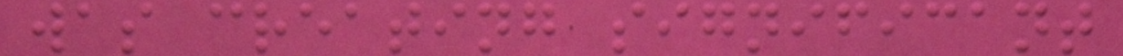was creating significant
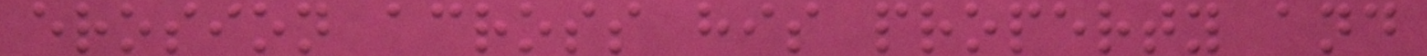erosion across his property and
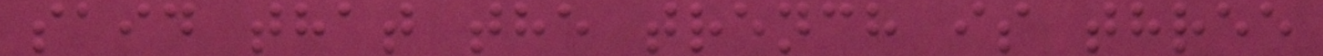said that the trench is three
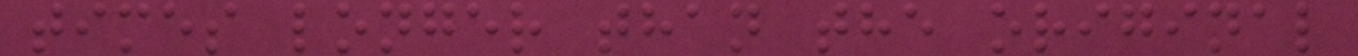times longer than the original
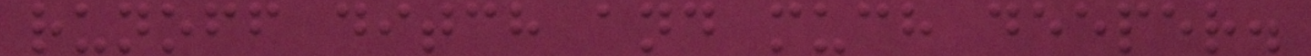runoff ditch and much deeper.
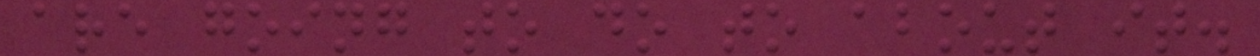are going to do to about it.
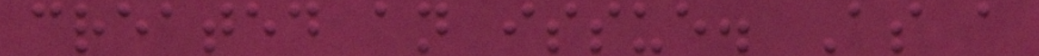created an issue. As a
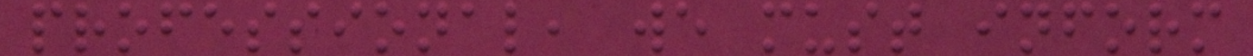professional, we must inform
